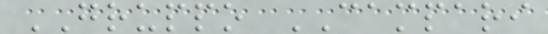GRUPPO CAMPARI
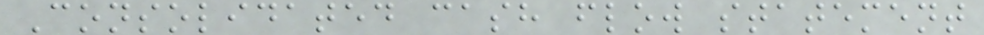Consolidated cash flow statement
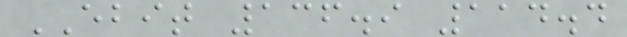EBIT 136.9 114.4
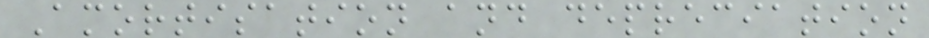Amortisation and depreciation
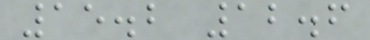15.2 12.6
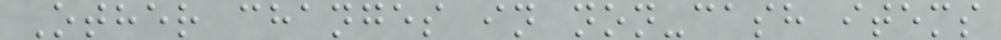Other changes in non-cash items
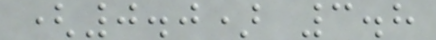(0.0) 3.8
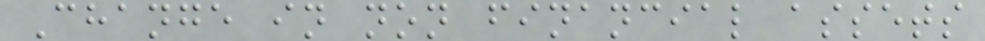Change in non financial assets
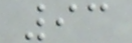93
